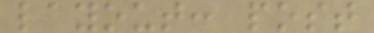layout: post
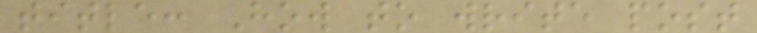title: How to write post
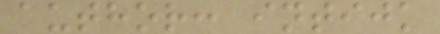author: intijk
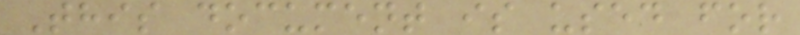This document is used for
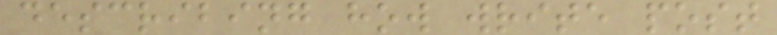describing how write post
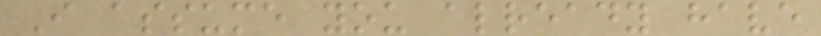I assume you already have
